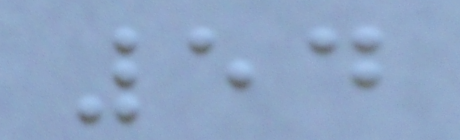54
